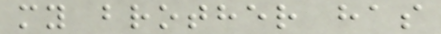my brother has
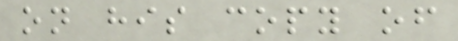on his copy of
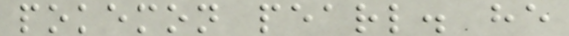pokemon pearl. he
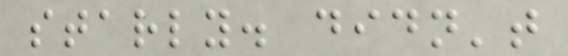starly. didn't
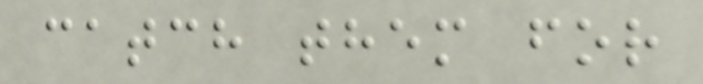catch them for
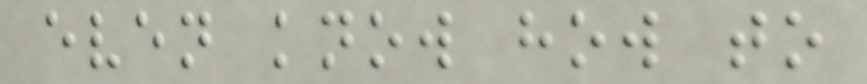even know how to
